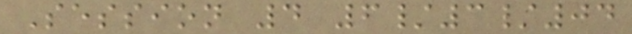Session 4 6/3/04
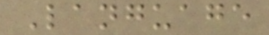Language
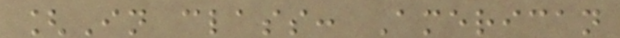[In class: American
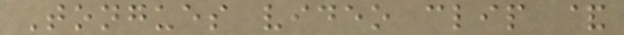Tongues video clip &
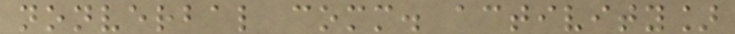nonverbal comm. activity]
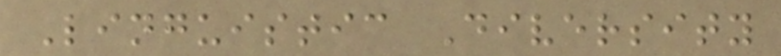Linguistic Diversity
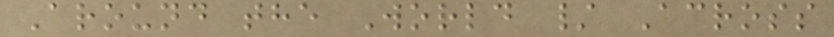Around the World / Across
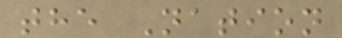the Nation
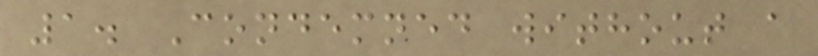1. Condemned without a
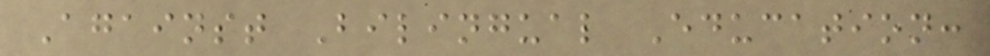Against Bilingual Education:
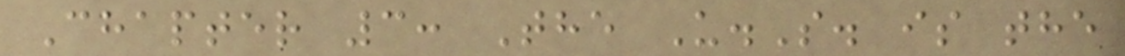Chapter 3: The U.S. is the
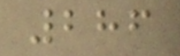286
